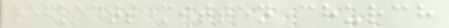reflects mitten church
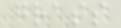grass
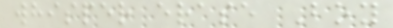whisper erase Boy
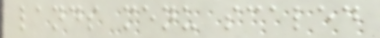lands menu scaled
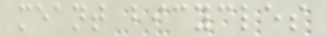meant bicycles
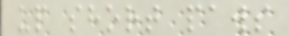up short paws
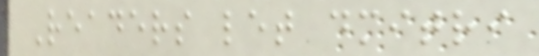Readers let dmitri
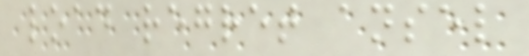load regret ansel
